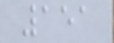151
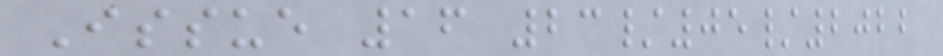Issue 16 23/05/2022
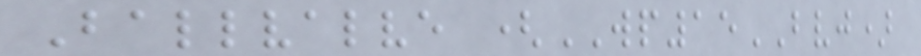Ballvalve (WP15BVJ)
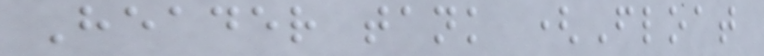Header tank (Float
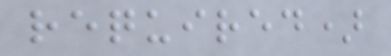required)
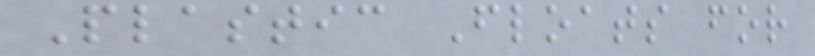Plastic Floats for
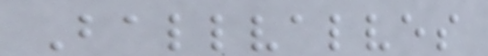Ballvalves
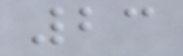23
